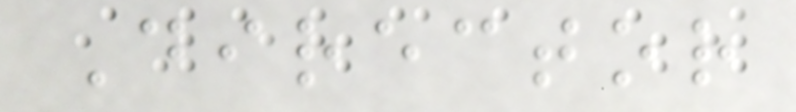Director
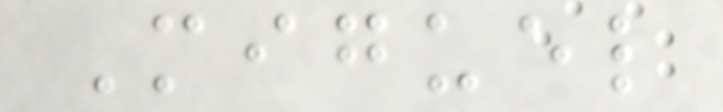Miguel
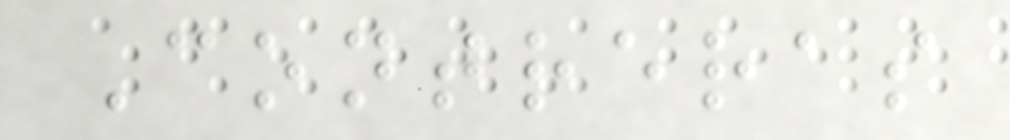Contreras
